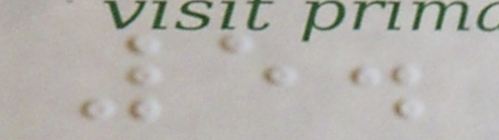5.
